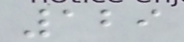129
